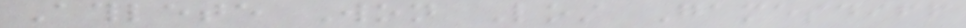Athlete Won Lost Gamesdiff
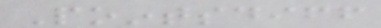Pointsdiff
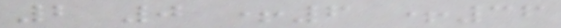2 0 +6 +36
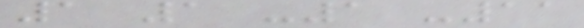1 1 -1 -11
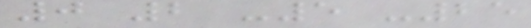0 2 -5 -25
